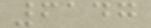6147
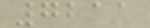7211
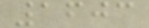1603
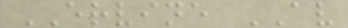ERVINE AV
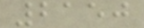2150
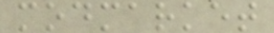modmarket
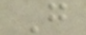G
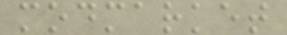modmarket
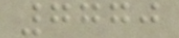7770
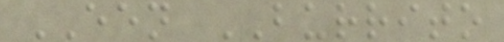EEN BURRITO
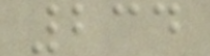234
